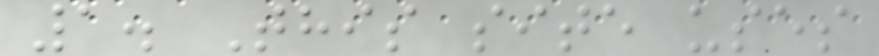1. This site uses
